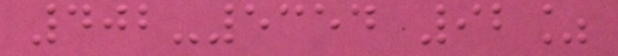402-5354 92%
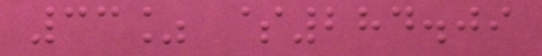33% $284.09
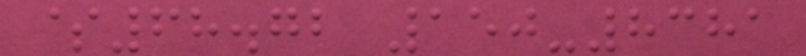$68.72 150-8381
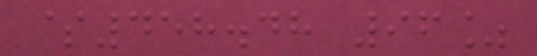$458.48 96%
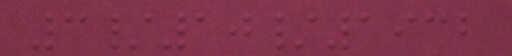3/10/1932
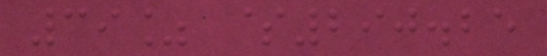39% $290.25
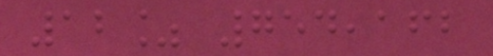12% 754,162
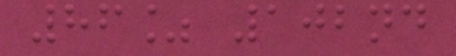86% 102nd
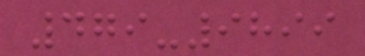479-9899
